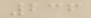236
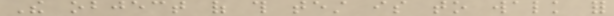The object of this test is to walk for
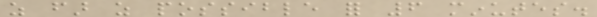as far as possible for 6 minutes.
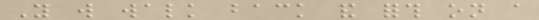You will walk back and forth on a
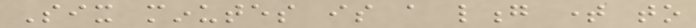Six minutes is a long time to
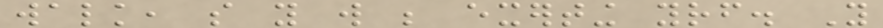walk, so you will be exerting yourself. You
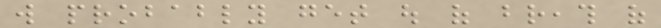will probably get out of breath of
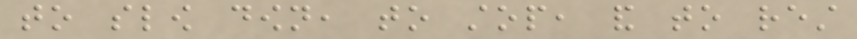to slow down, to stop, and to rest
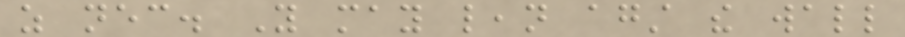as necessary. You may lean against the wall
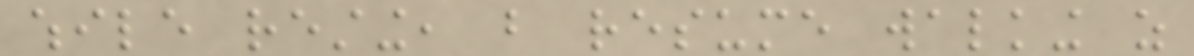while resting, but resume walking as
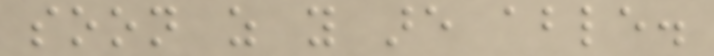soon as you are able.
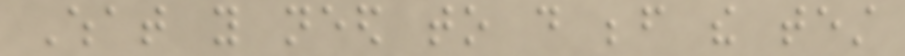What you need to do before the test
